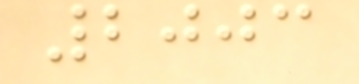2003
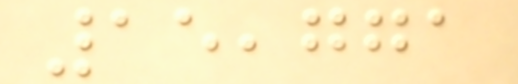15,771
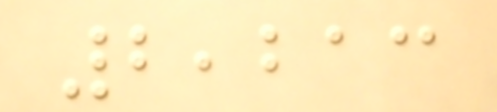2,213
